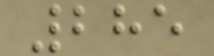285
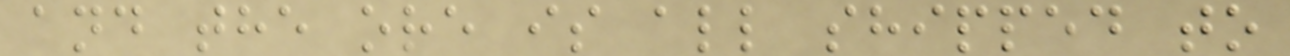and the ore is all shipped to
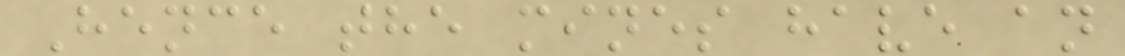Hence the mines have an
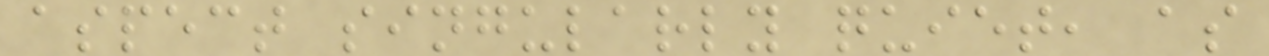aspect singularly quiet, as
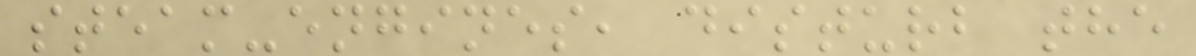steam-engines, disturb the
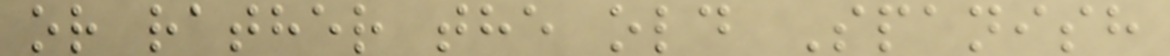or rather the old Spanish
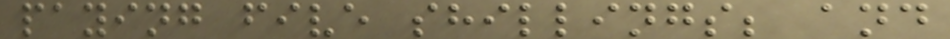paying five shillings; and
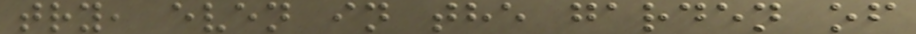try, even in the garden of
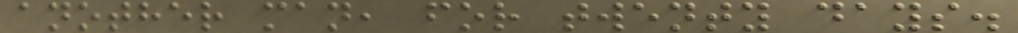another man, for twenty days.
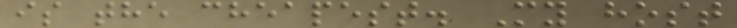is the cheapest. My host
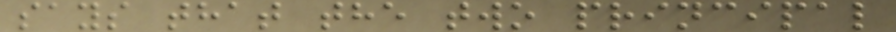says that the two principal
